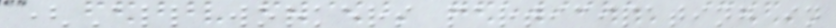(All workers participating in
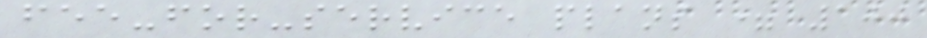fee-for-service plans = 100
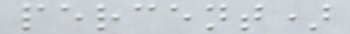percent)
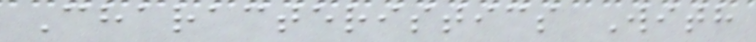Characteristics With
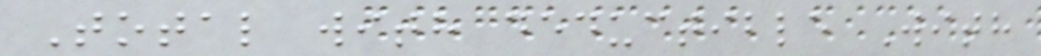Total with deductible With
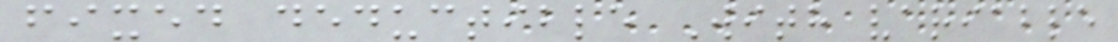fixed deductible With variable
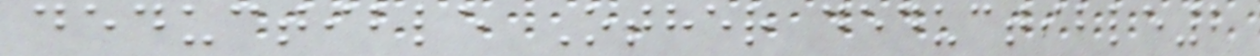deductible Other deductible2
